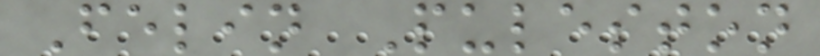Felin Puleston
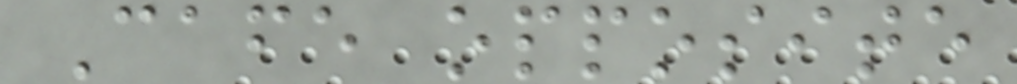Cafe opposite
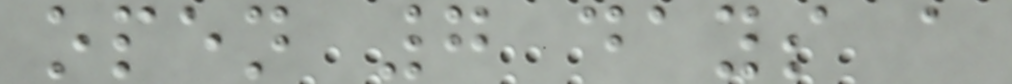open 7 days a
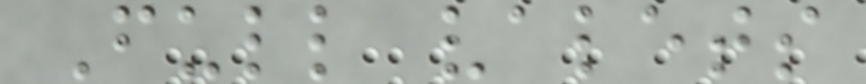Full valets
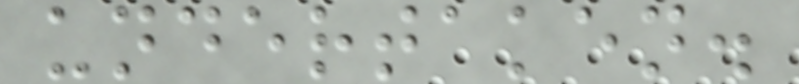undertaken.
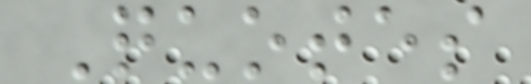Quotes
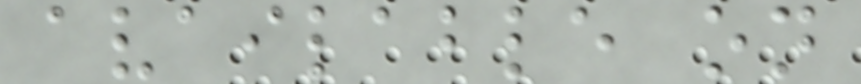available on
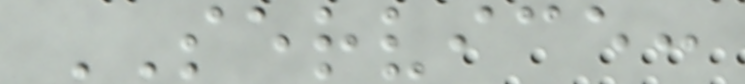SERVICE:
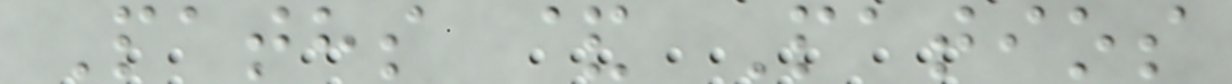Paths & Patios
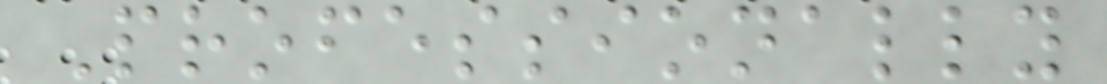Professionally
